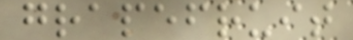grapefruit
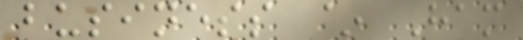business ~ Ham
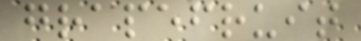grapefruit
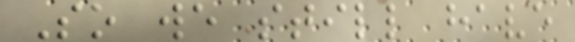So we still have
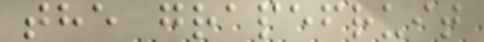the grapefruit
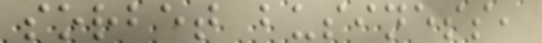sorbet business,
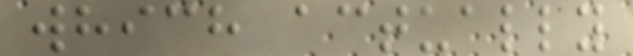which actually
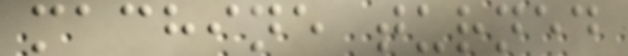machine turned
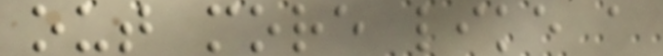out more like a
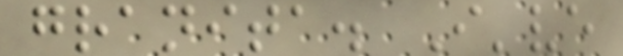granita. I've
